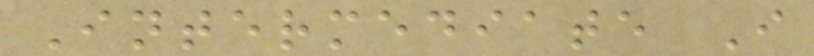Intermediate I
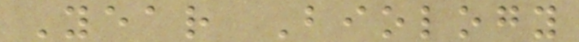Year Biology
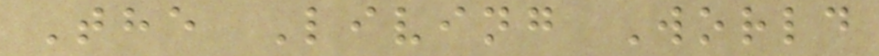The Living World
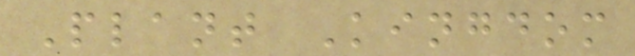Plant Kingdom
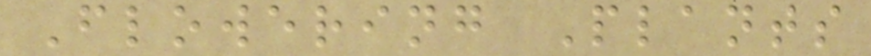Flowering Plants
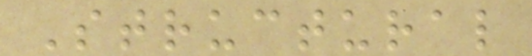Structural
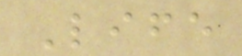Life
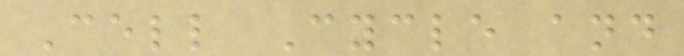Cell Cycle and
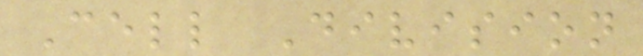Cell Division
